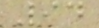94
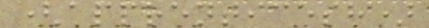(apprenticesh)
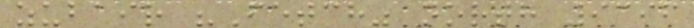zubair "Fetch" north 9396
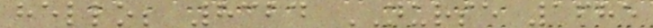hello; 8324 NURSE 1685
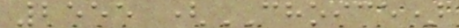2555 (CHOICE)
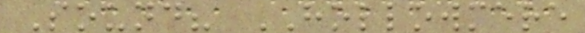Sound? HOLLOWMERE
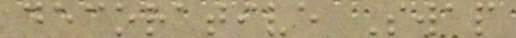decorative Swap
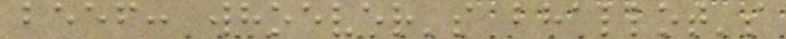beef: whoever's bhallot's
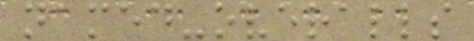named-overalls
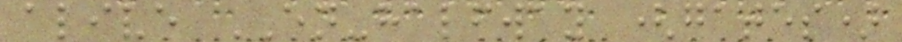alive EN-halfway (gates)
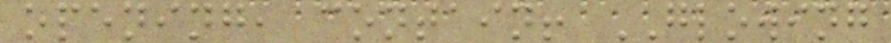opening, contain! GLOWING
